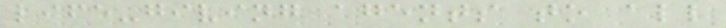life-giving agents to all
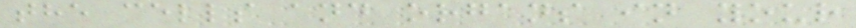the cells and organs in your
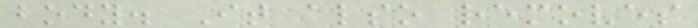body. It also removes
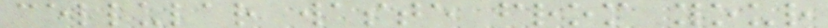cellular waste from your
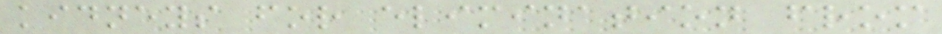kidneys for elimination from
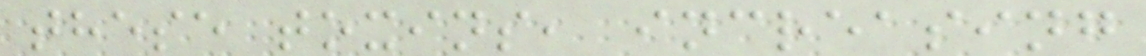these toxins, increasing
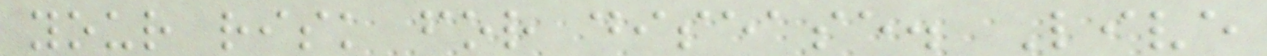your risk for disease. Live
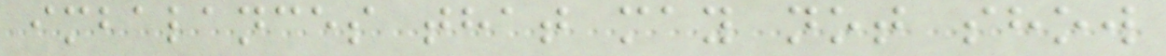imbalances that may not show
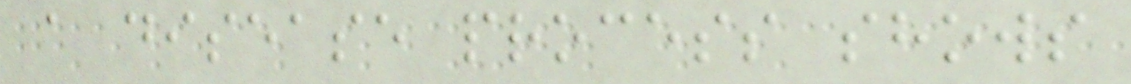a disease process shows
